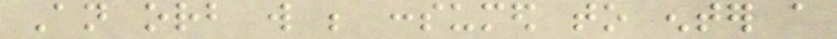An orb will be consumed to enter a
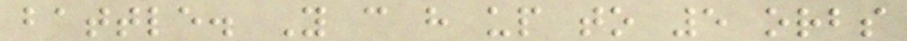battle. You can have up to 5 orbs
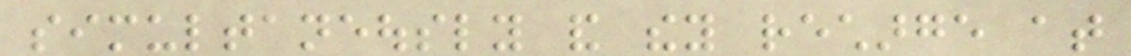simultaneously and they recharge at
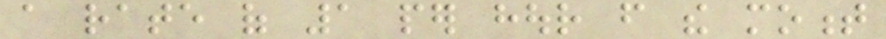a rate of 1 per hour from the moment
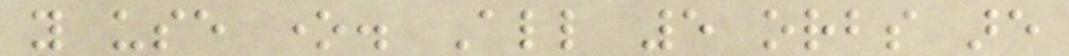you use one. All 5 orbs are
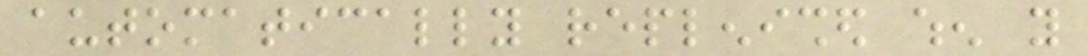automatically replenished when you
